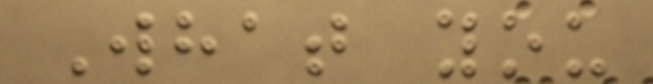What you
